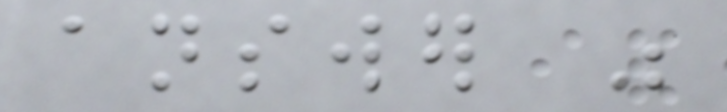answer was
